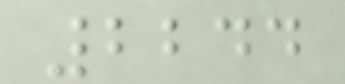2244
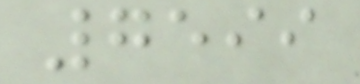7599
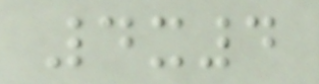4x4
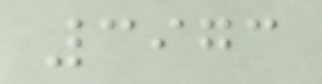3973
